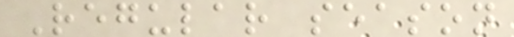Regular season
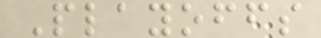Playoffs
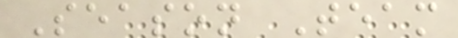Season Team
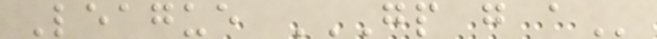League GP G A
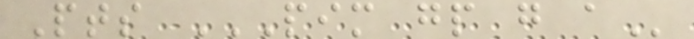Pts PIM GP G A
